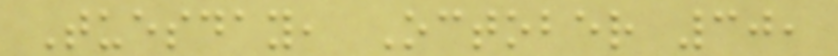Tuesday, October 30,
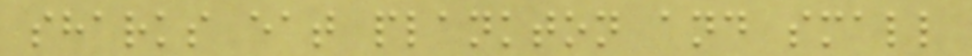sharks eat plankton and small
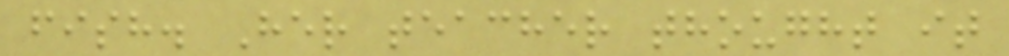fish. Her teacher thought it
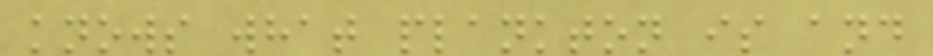knows what plankton is and
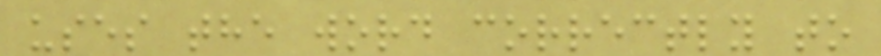uses the word correctly to
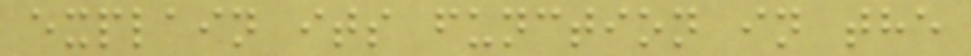explain its function in the
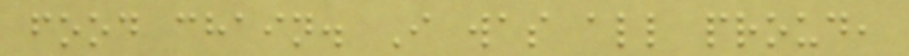food chain. I was all proud,
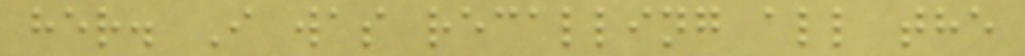her. I was recalling all the
